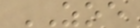ZOE
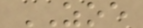ZOE
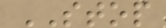STOP
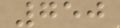750
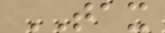TAX
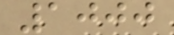1000
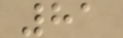81
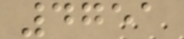4751
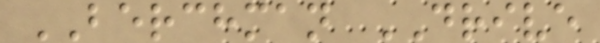BERCHMAN DRIVE
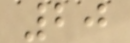20
